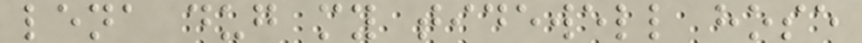lena dug my tidewell hose
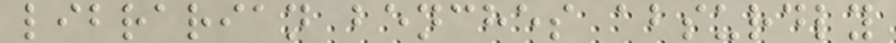librarian benches absurdly
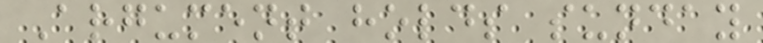Argument holds sunday
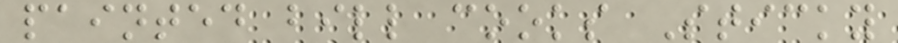painted bill cooks Sticky
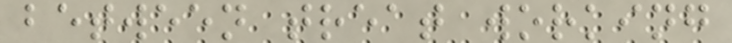between treat working
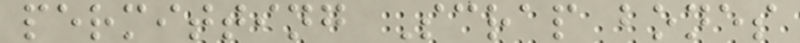permitting Scrap bones
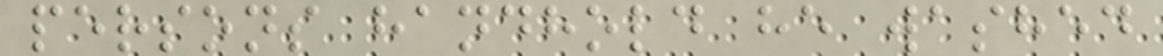persons handhold he washed
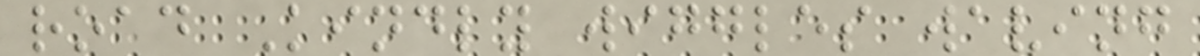road Kindly wiggles waving
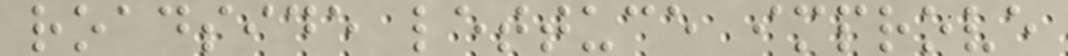roadside lettuce improve
